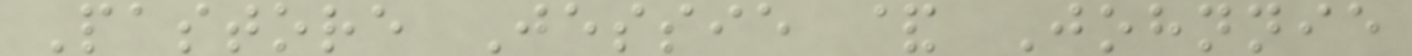Pastore Jessie & Johnnie
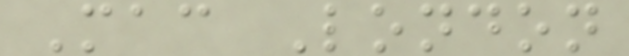Mac London
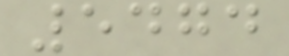5474
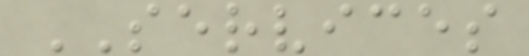SERVICES
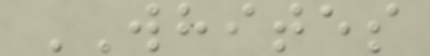WHITES
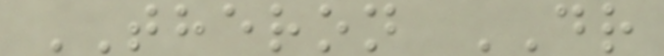THERON DR
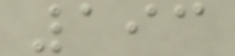193
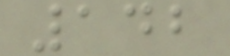142
